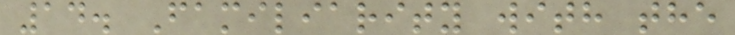14. Familiarity with the
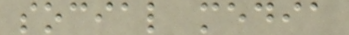social media
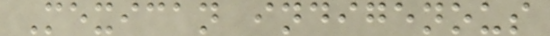Mexican indigenous
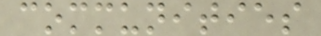communities
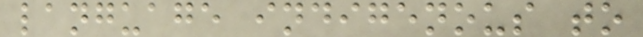language indigenous to
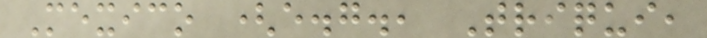Mexico (e.g., Triqui,
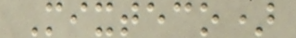Mixteco)
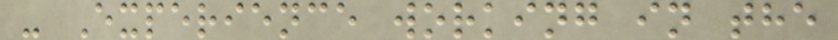- Experience working in the
